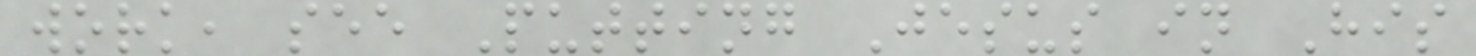work, see Putting Jesus in His
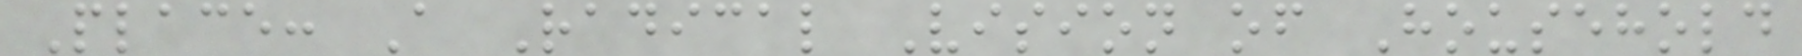Place: A Radical Vision of Household
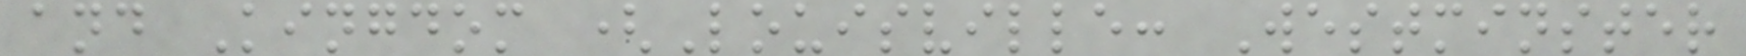and Kingdom (Louisville: Westminster
